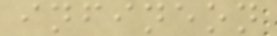infineon
